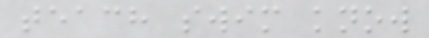teach swim know
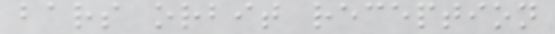bars orbit reception
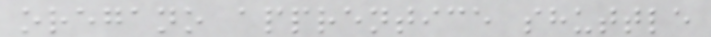oregano apprentice shuttle
